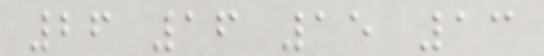26 16 15 13
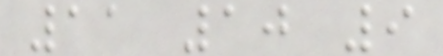11 10 9
